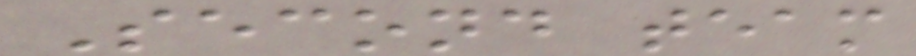Second team
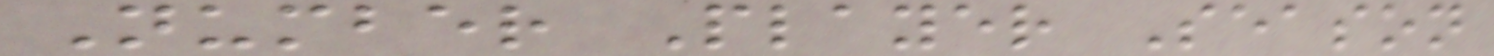Number Player Season
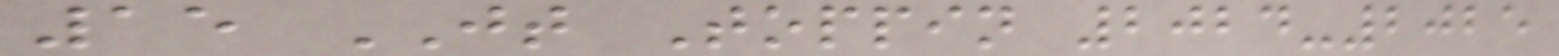15 JT Toppin 2024-2025
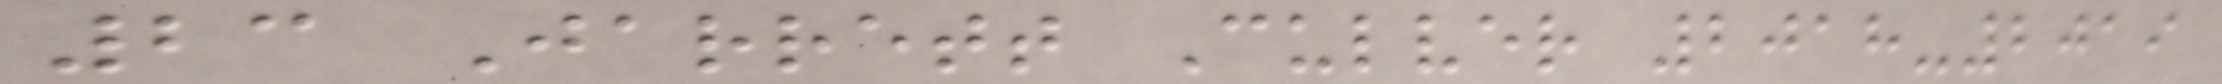23 Jarrett Culver 2018-2019
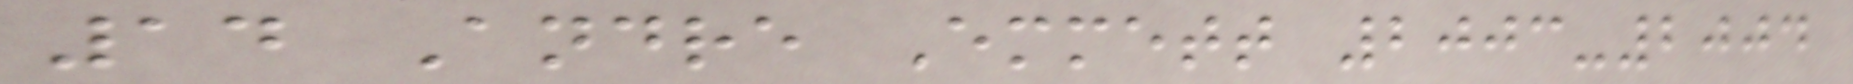14 Andre Emmett 2003-2004
